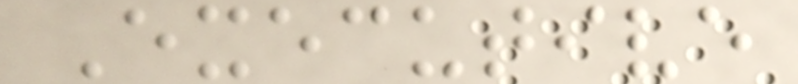Executive
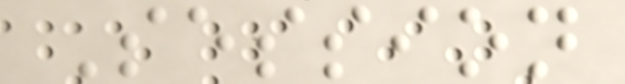Session
